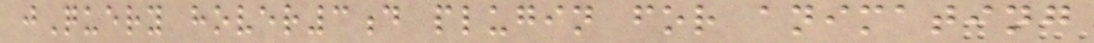jQuery hover3d plugin for animating
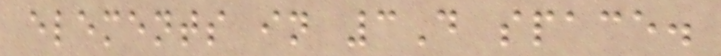elements in 3D space.
